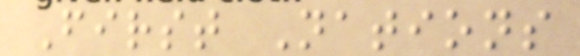First Nations
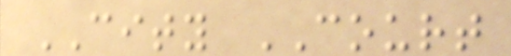CITY COURT
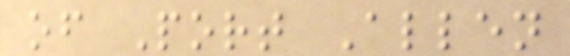of Port Allen
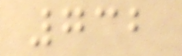732
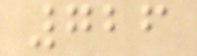726
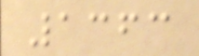1363
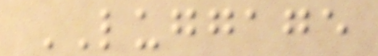LUGGAGE
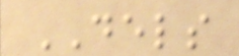DELS
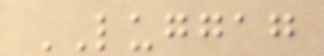LUGGAG
